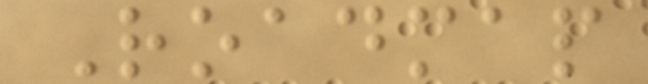Roadmap
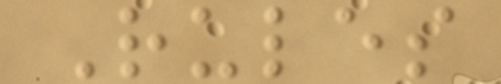Rules
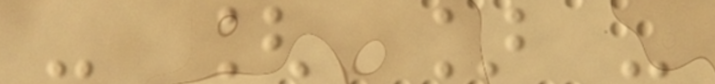- [ ] -
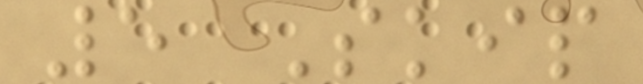5 Skip
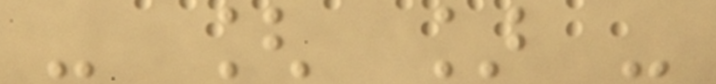- [ ] -
